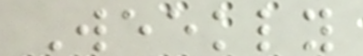Weekly
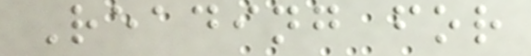Reading for
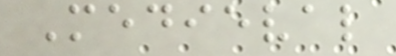Medieval
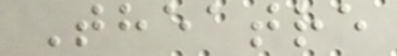Theatre
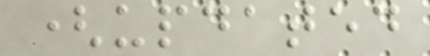(updated
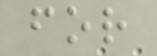for
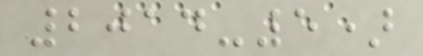2014-5)
